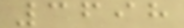3698
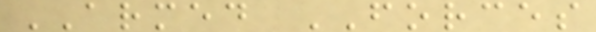ARMED FORCES
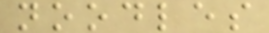noodles
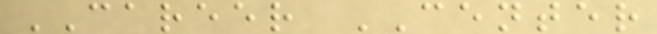CAREER CENTER
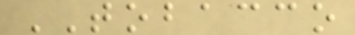TOBACCO
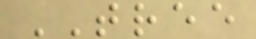TREE
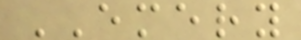EMERY
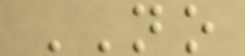NO
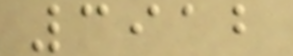3912
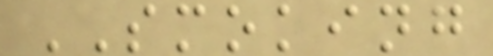SMOKING
